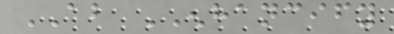ABOUT ENHANCIFY
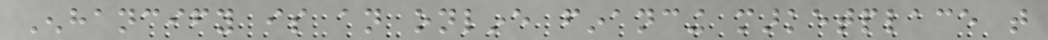Enhancify is an online financing marketplace that
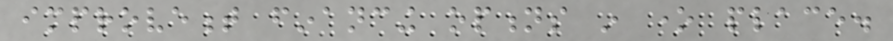improvement financing options in one place.
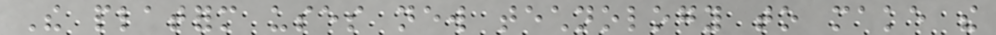The platform uses new technology to make the
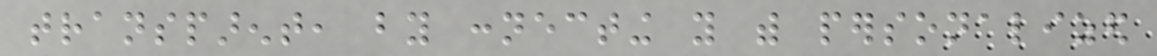transparent, by connecting you with personalized
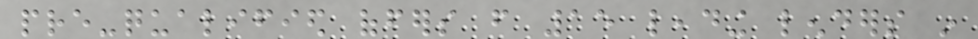pre-qualified offers from 15 leading lenders in
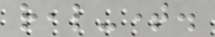real-time.
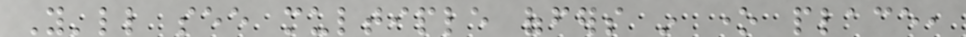You'll see multiple offers in one place,
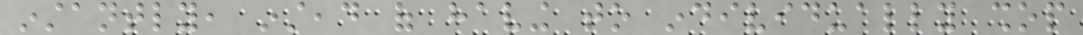instantly, instead of having to individually shop
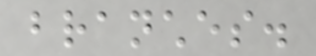branches.
